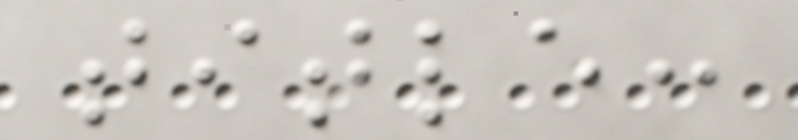title:
